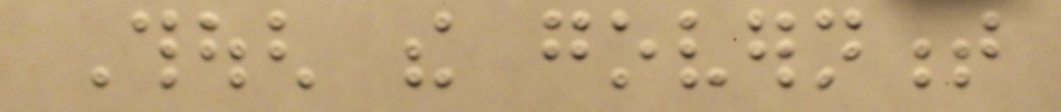Though the government
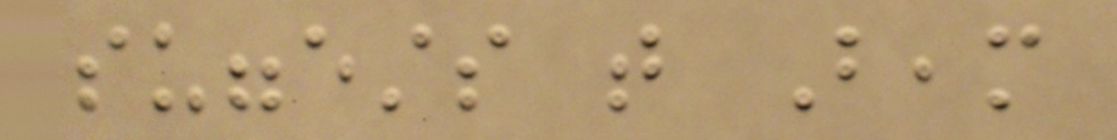suggests that Beam
